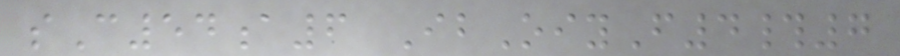sC54a6 IbOiyF4#7
